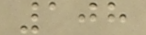108
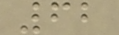62
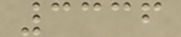3336
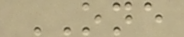ONE
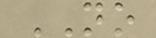NO
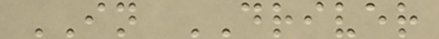IN DRIVER
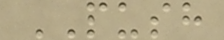PUSH
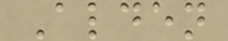Alden
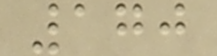170
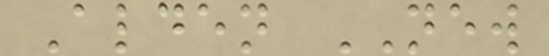Alden NEW
